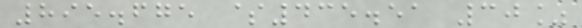895.675 $435.51 30%
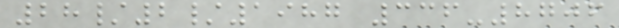28/2/1987 336-8706
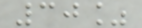30%
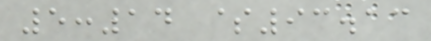5:14 $93.13
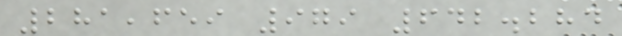281,659 979 642.284
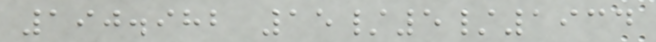190.982 15/5/1934
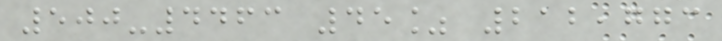500-4463 45% 212,773
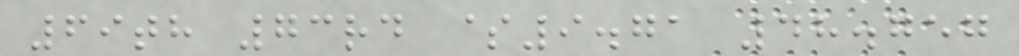69th 73rd $9.71 48.757
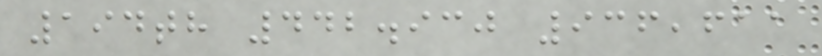194th 442.930 936,611
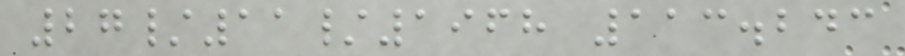27/11/1968 113.243
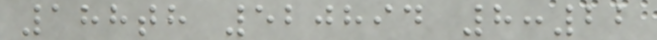188th 520894 8:22
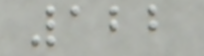122
